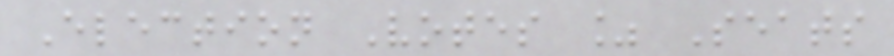Election Votes % Seats
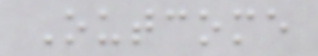Outcome
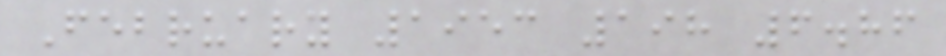February 1953 198 6.86
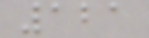121
